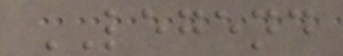LEGEND
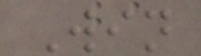Win
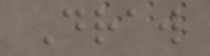Draw
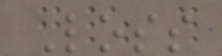Loss
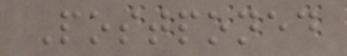Postponed
